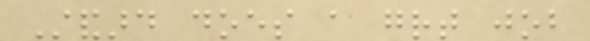Standard does a great job
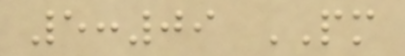5:09 PM
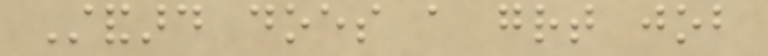Standard does a great job
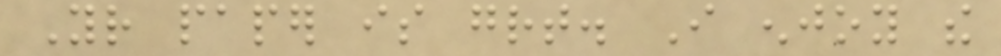Your paper is great. I enjoy the
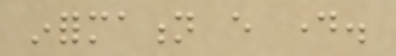information every day.
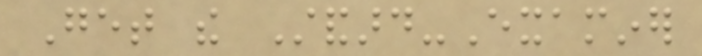Get the Standard-Examiner
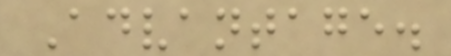Advantage.
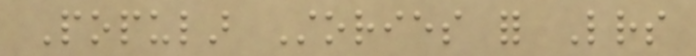Popular Stories for Letters
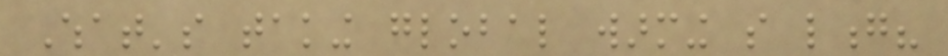What's taking global warming so long?
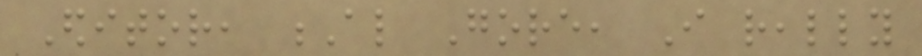Editor, Al Gore, I really
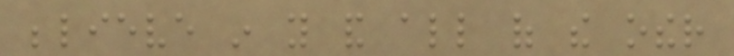believe in you and all of the other
